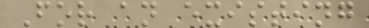For an existing
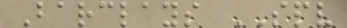Barclays SPV
